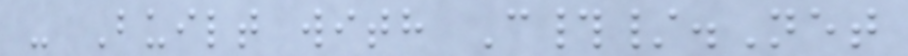- Built with C#/.Net
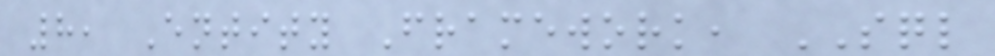8, Entity Framework, SQL
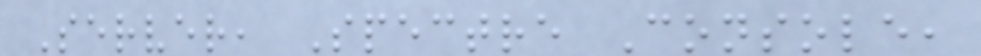Server, Spectre Console,
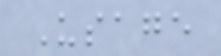Usage
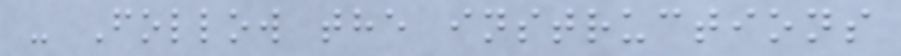- Follow the instructions
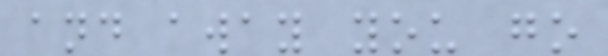and away you go
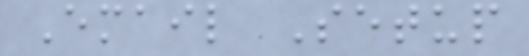Email Setup
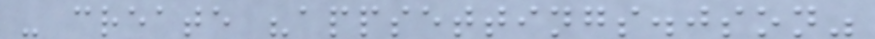- create "appsettings.json"
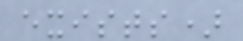exists)
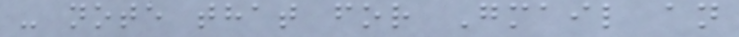- note that for Gmail an
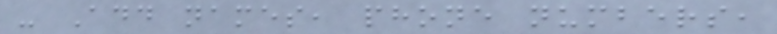- Add names, phone numbers,
